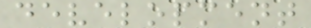development
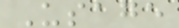Usage
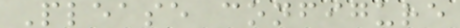Please configure
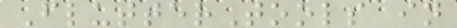FlutterTools in
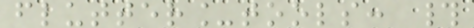flutter_tools: #
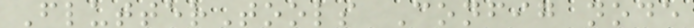FlutterTools Config node
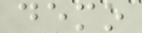demo
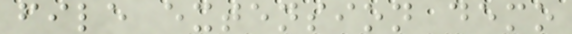file extension demo
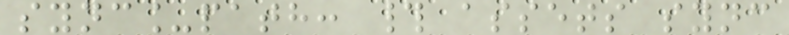sync_path: # assets sync
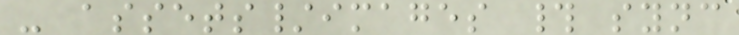- assets/images # sync
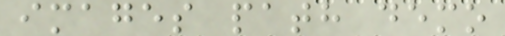images path demo
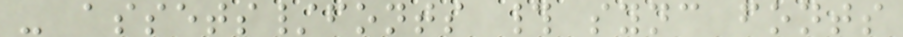- assets/fonts # sync fonts
